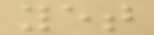yet
